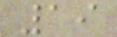19
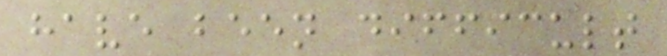have been difficult
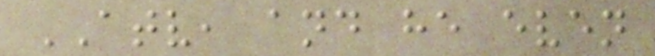ATV, and he even
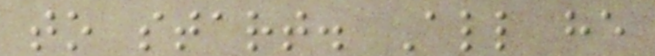to start. All he
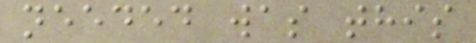needed was this
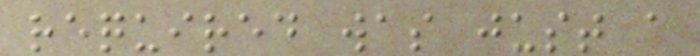required was just a
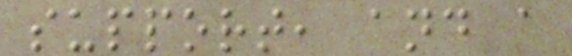support, and a
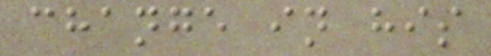change in his
